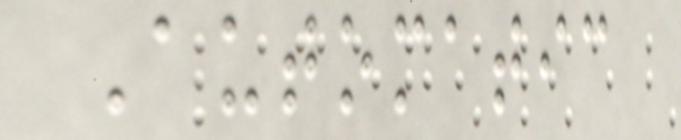Automatic
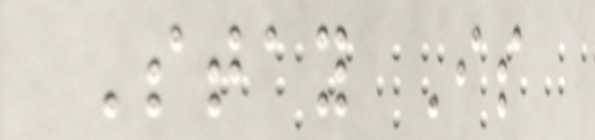Stay Is
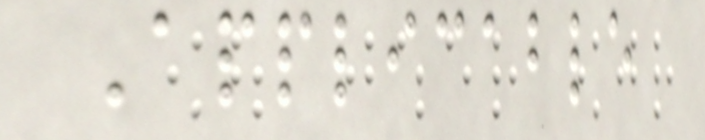Applicable
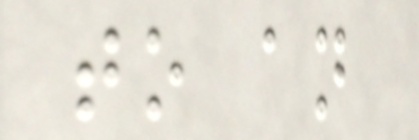to an
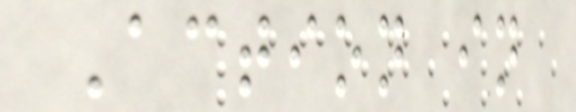Action in
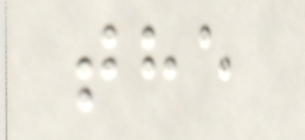the
